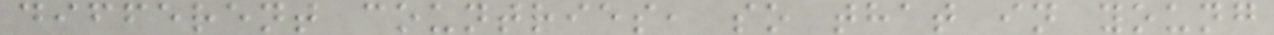different countries, so that in young
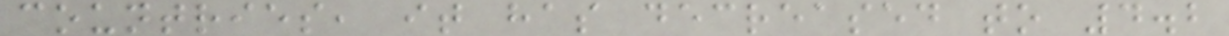countries, it has decreased to 4.2
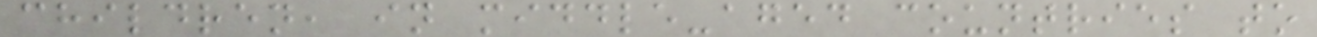children, in middle-aged countries to
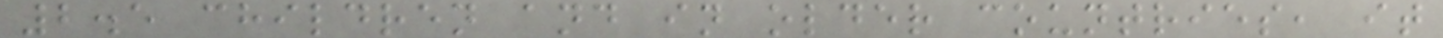2.5 children and in older countries, it
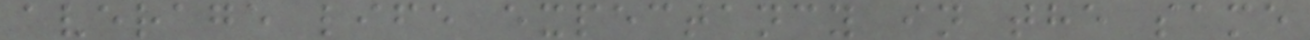average life expectancy in the same
